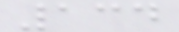134
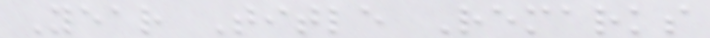Year Title Remarks
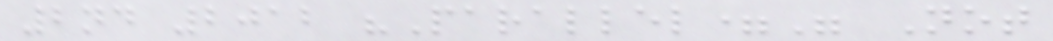2nd 2012 "Parallel=" Not
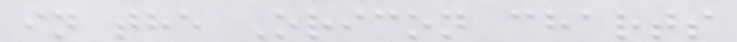in the Oricon charts
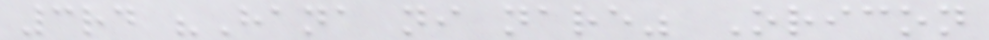3rd "Hana ni nare" Oricon
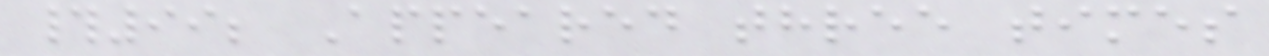#99; Appeared three times
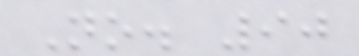No. 90
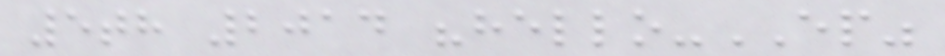5th 2014 "hello-EP"
